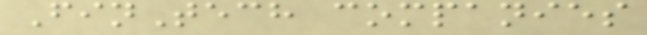FinTech companies
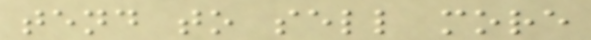tend to sell more
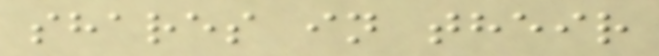shares in their
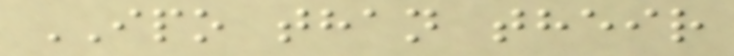IPO than their
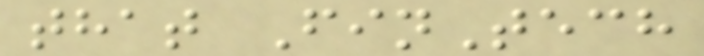that FinTech
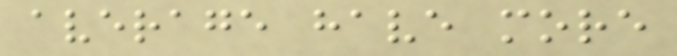average have more
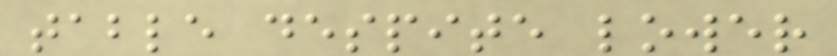table despite lower
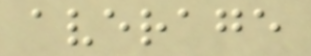average
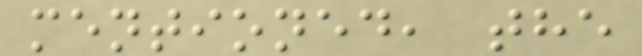mentioned, the
